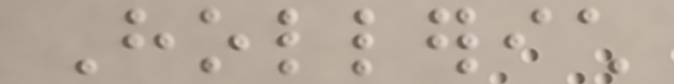Hollerich
